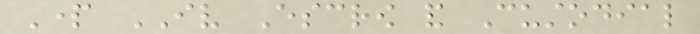Part IV Escrow and Custodial
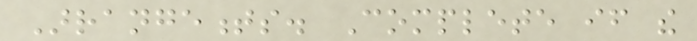Arrangements. Complete if the
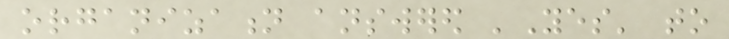organization answered 'Yes' to
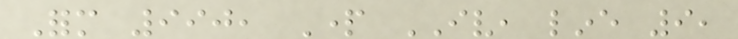Form 990, Part IV, line 9,
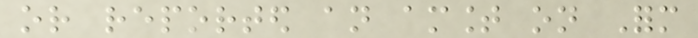or reported an amount on Form
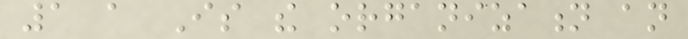1 a Is the organization an
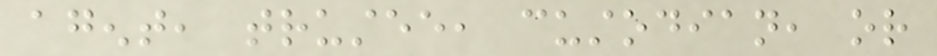agent, trustee, custodian, or
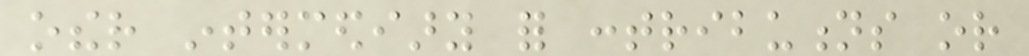other intermediary for contributions or
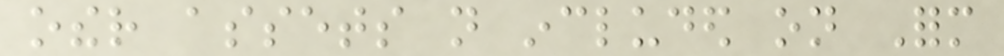other assets not included on Form
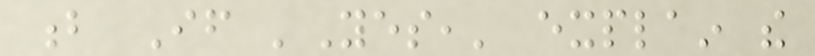b If 'Yes,' explain the
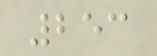253
